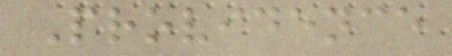Providence
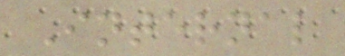Internal
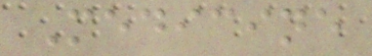Medicine
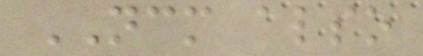NCM also
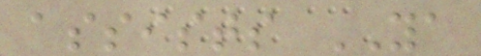assists YA
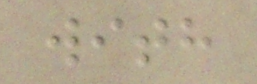with
